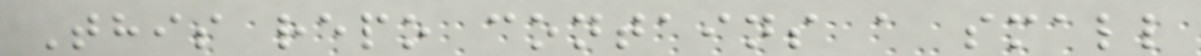This repo contains a small
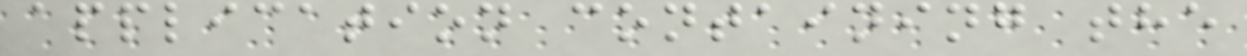application containing the
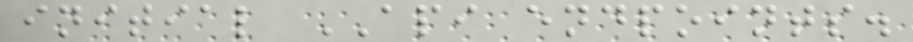initial API endpoints.
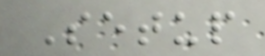Setup
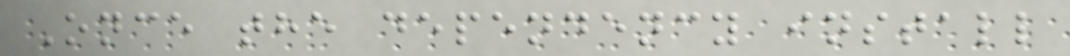Once the dependency install
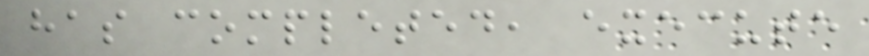has completed, execute
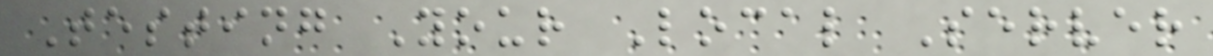Testing Your Local Server
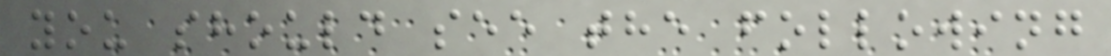you should see the following
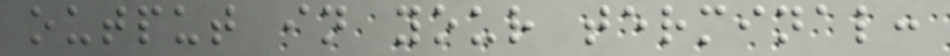output in your terminal:
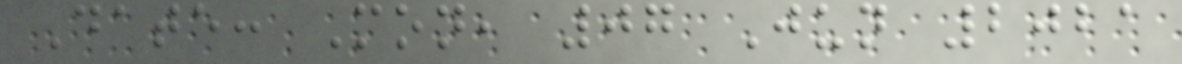Date: Mon, 07 Jun 2021
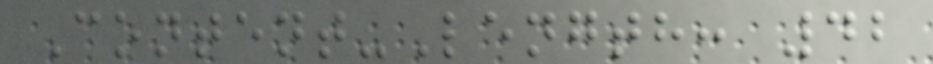Content-Length: 42
